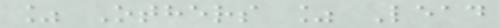% Others % Lead
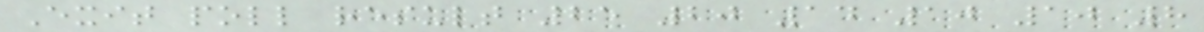Exit poll result 25 20 14 10 10 8
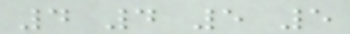4 4 5 5
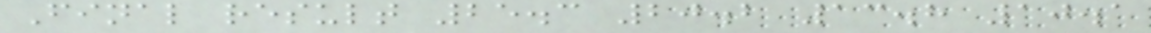Final result 25.3 20.2 13.8 10.1
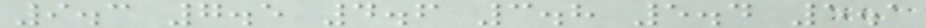9.3 7.5 4.6 3.8 5.4 5.1
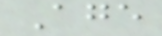Age
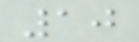10
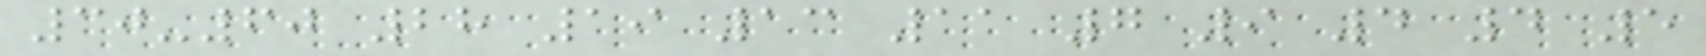30-60 28 19 13 11 7 9 4 4 5
